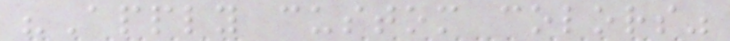"Apply custom colors"
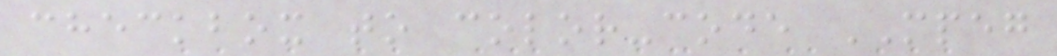checkbox to color-code MPEG
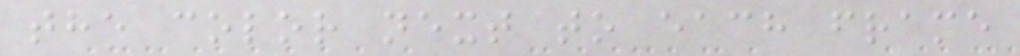the color next to each frame
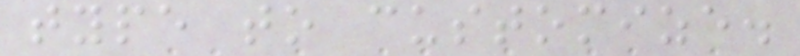type to customize.
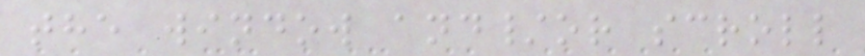the window and/or scroll
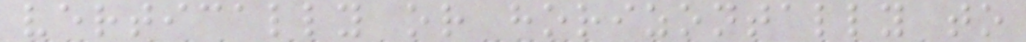vertically or horizontally to
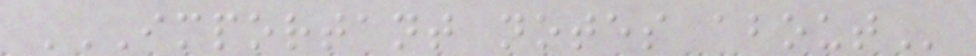IMPORTANT NOTES ABOUT
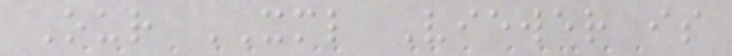Our XML Viewer is
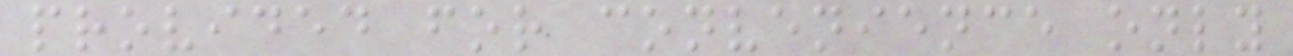provided for convenience only
